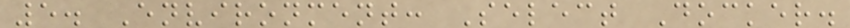5. Environment: Select Docker.
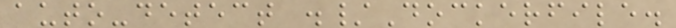auto-detect ./Dockerfile.
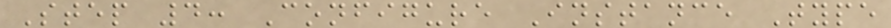Step 4: Configure Instance Type
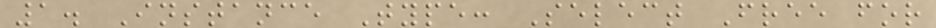1. Instance Type: Select Free for
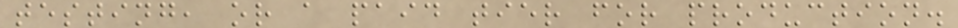testing, or a paid tier for production.
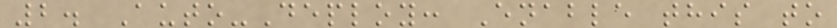2. Auto-Deploy: Enable this to
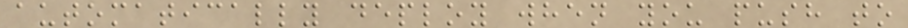automatically deploy when you push to
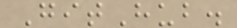GitHub.
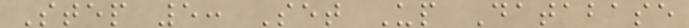Step 5: Set Up Database
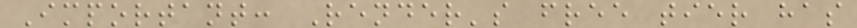Important: Render's free tier has
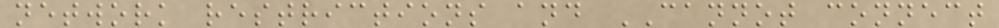network restrictions and CANNOT connect
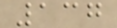137
